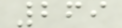269
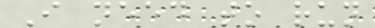I need to run
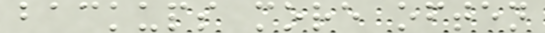backups more often
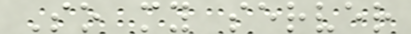So my server
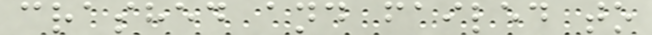crashed and failed to
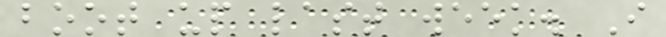boot up last week. I
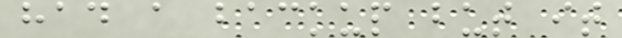had a backup but it
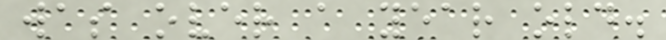was over a year old.
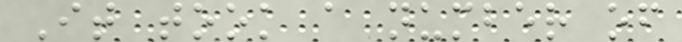It took a number of
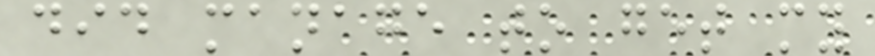did manage to get my
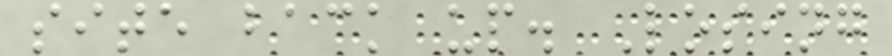site back up. Losing
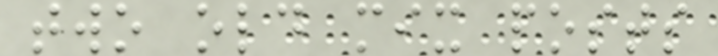two old mix posts
